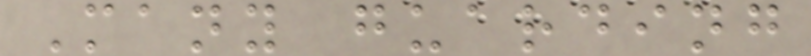Many guarding
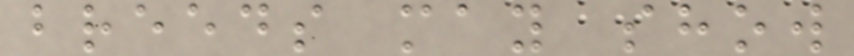breeds may show
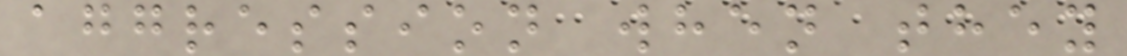aggression when they
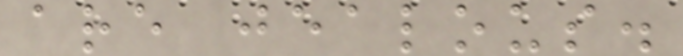are jealous.
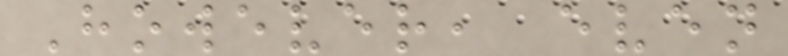However, even
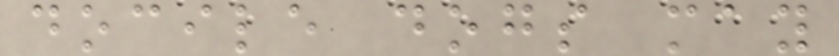docile dogs may
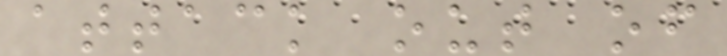attack out of
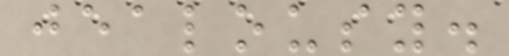jealousy.
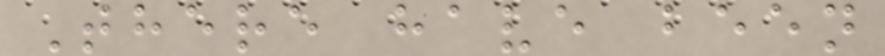There have been
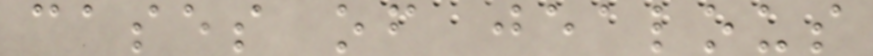cases of jealous
